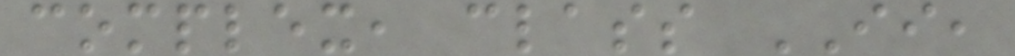complex, class II,
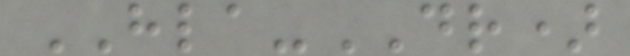HLA-DR)
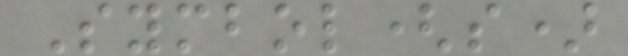Symbol(s)
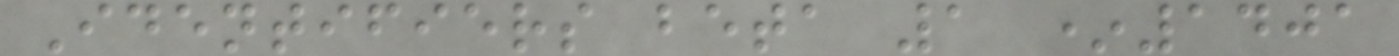Identifiers beta 1 *1401
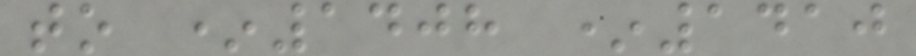to *1408 *1410
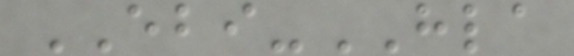EBI-HLA
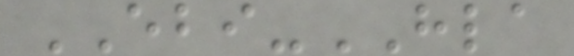EBI-HLA
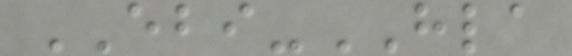EBI-HLA
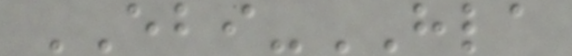EBI-HLA
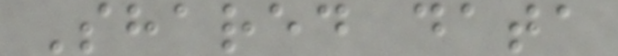Shared data
